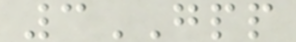3GPP
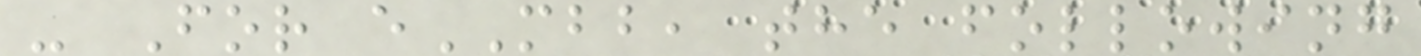- For eMBB, the following
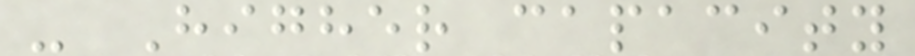- Higher capacity
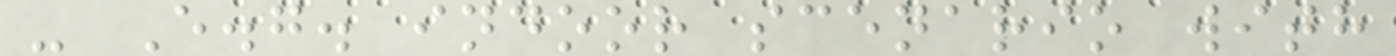- E.g. indoor scenario with
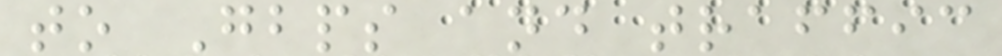to Gbps and traffic
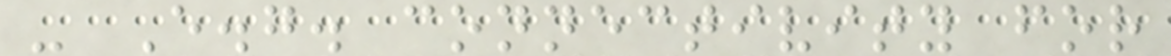- E.g. connectivity for
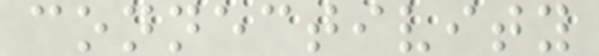connectivity
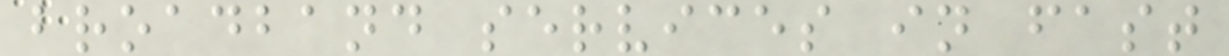broadband services in fast
